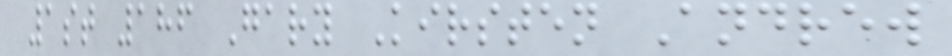1st 186 Gary Kirsten Andrew
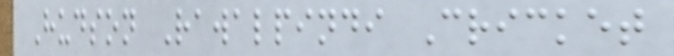Hudson Rawalpindi Cricket
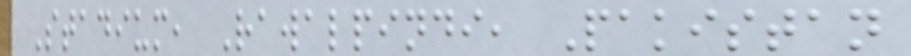Stadium, Rawalpindi, Pakistan
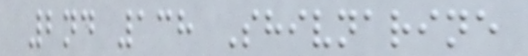2nd 138 Shivnarine
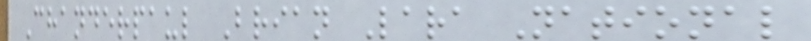Chanderpaul Brian Lara National
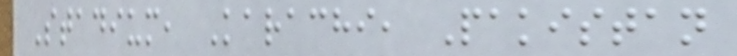Stadium, Karachi, Pakistan
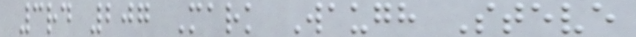3rd 207 Mark Waugh Steve
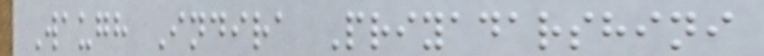Waugh Indira Priyadarshini
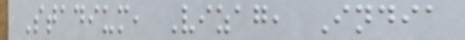Stadium, Vizag, India
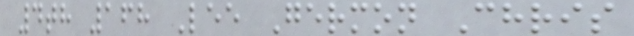4th 168 Lee Germon Chris
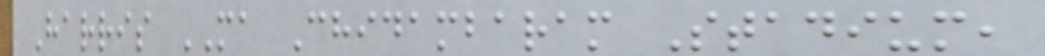Harris MA Chidambaram Stadium,
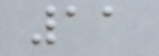11
